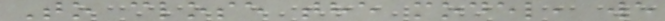To close the model, we
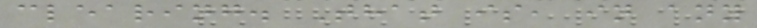clearing. That is, in any
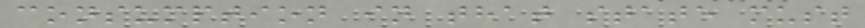consumption in that state must
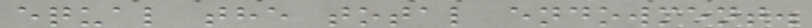equal the total endowment.
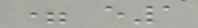= e1
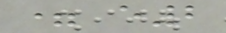= e2
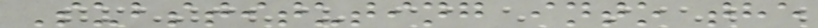Substituting into the
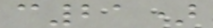c21)
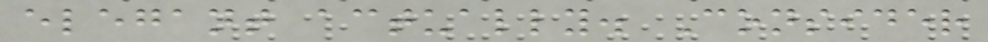elegant actually. Consider
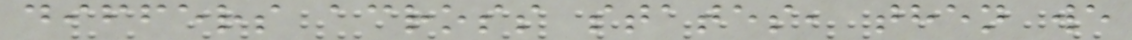differs across states, then we
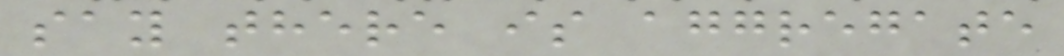say there is aggregate
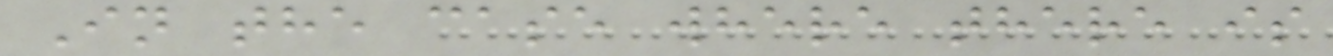In the case where there is
